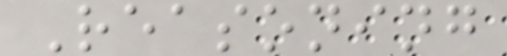Reasoning
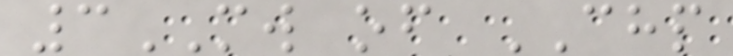3MW of CHP
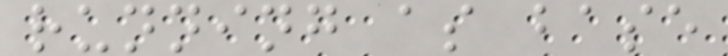running as base
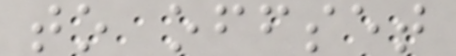to offset
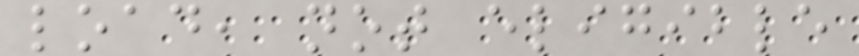load, not eligible
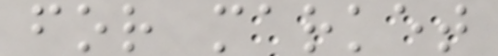for market
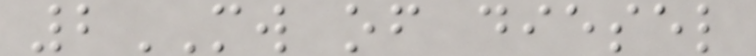2MW of diesel
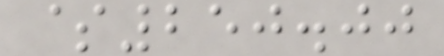$250.00
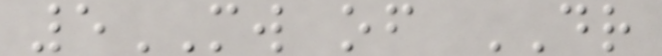5MW of DR
